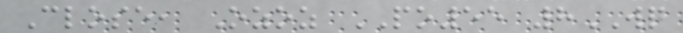Close, Ozoz PO55 8WQ
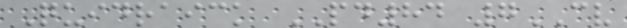Quidraick PD84 7CV
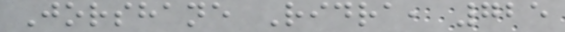Jorshane Ridra, 725
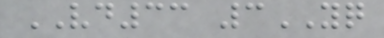VD33 3YQ
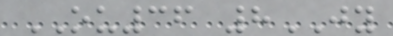OU36 8JY
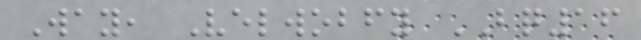Way, Velwobfy BQ16
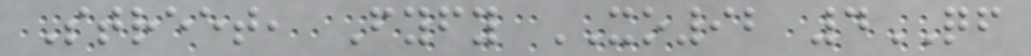Street, Fyfy XO92 4QF
